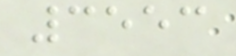3553
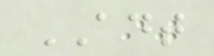ADT
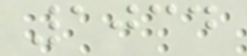1034
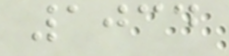1034
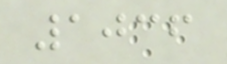1036
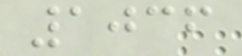1036
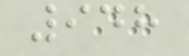948
